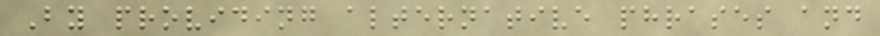By providing alternative phrases and
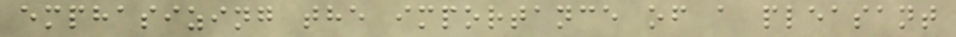emphasizing the importance of a pleasant
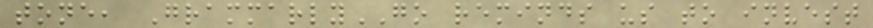tone, GrammarlyGO reminds us to invest
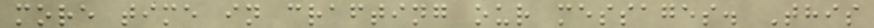more time in crafting our messages. This
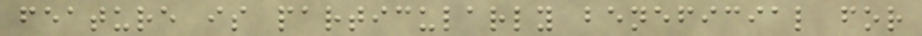feature is particularly beneficial for
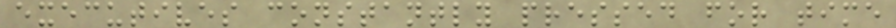executives constantly pressed for time
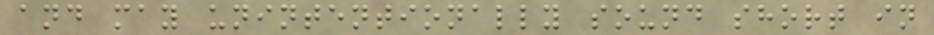and may unintentionally sound short in
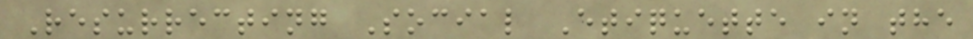Resurrecting Social Etiquette in the
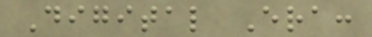Digital Era:
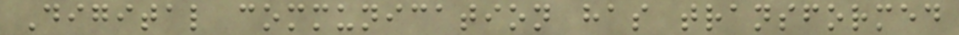Digital communication has transformed
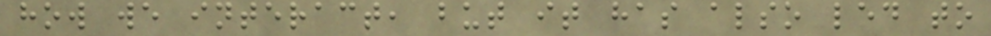how we interact, but it has also led to
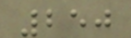250
